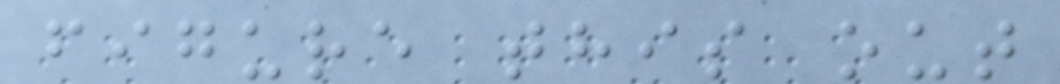figure this out
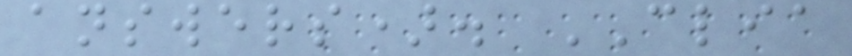answers). CLIA
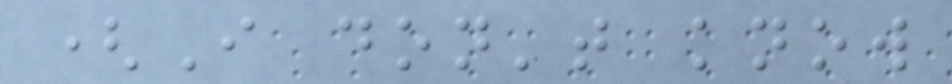(I don't know
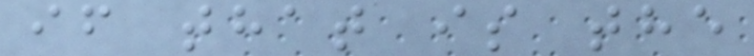if that is the
